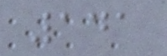141
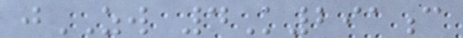jZW 4K291c
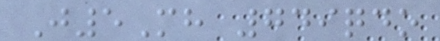J5Mh 749qdo
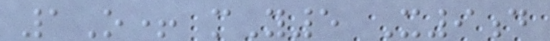1O+ mY5 X9d
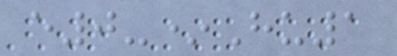e0-*Hu1
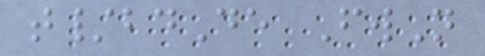t/bdDe FwN
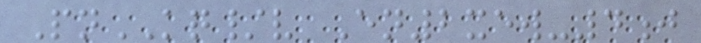PnKQ/v En2xew-4j
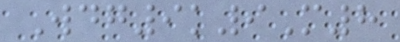Wdg9k9M8
